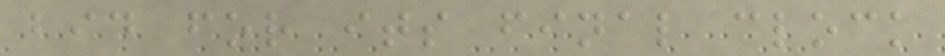bid for its final clock
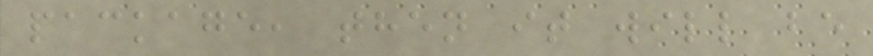package, then it will be
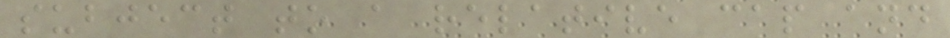subject to a relative cap and
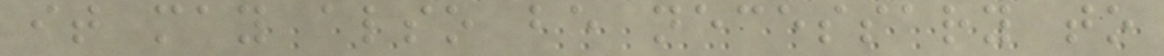it may also be necessary to
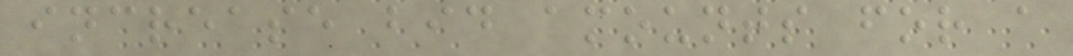increase bid amounts for a
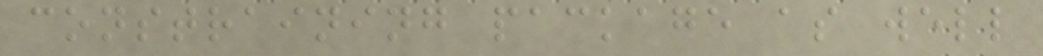constraining package as well
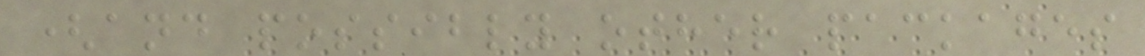(and possibly other packages
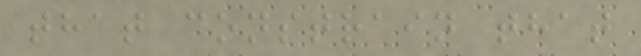that constrain that
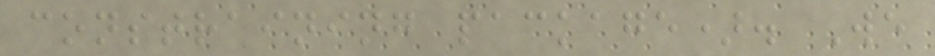constraining package). We
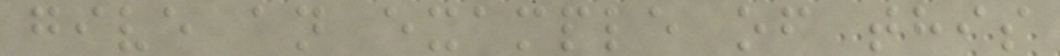give an example of this
